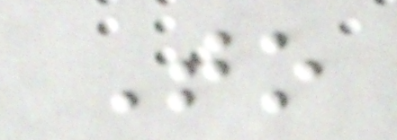To
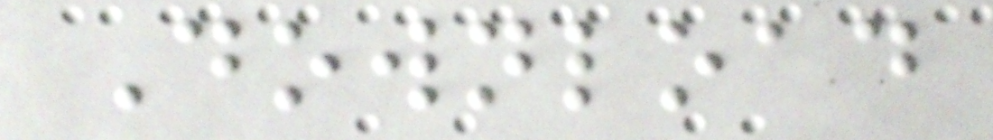Download
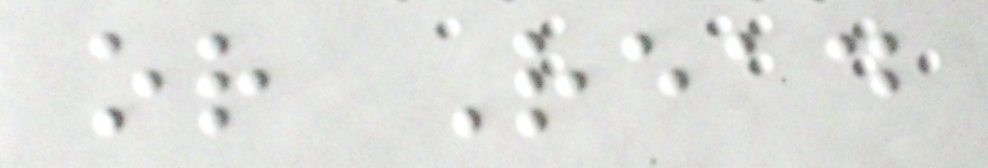or Read
